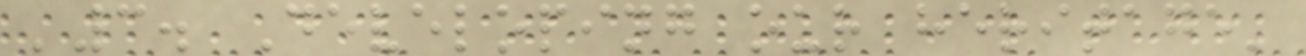'3. Developing our heritage'
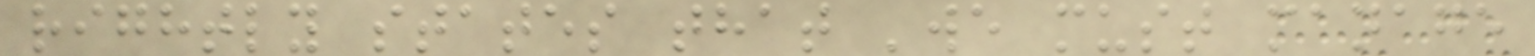rightly states that 'we must manage
